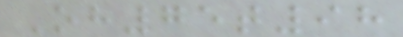Oh75t98
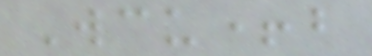Wcu+b
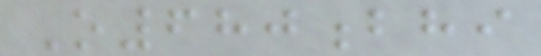O680bhi
